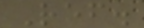Ref.
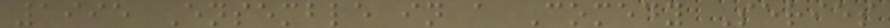1995 Ensemble in a Comedy Series
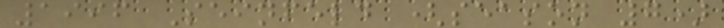1996 Seinfeld (season 7)
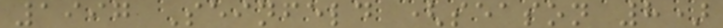1997 Seinfeld (season 8)
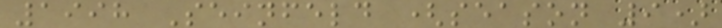1998 Seinfeld (season 9)
